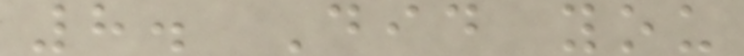8. Did you
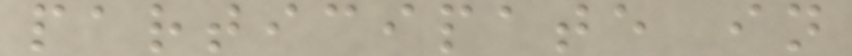participate in
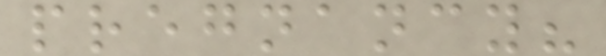pregnancy?
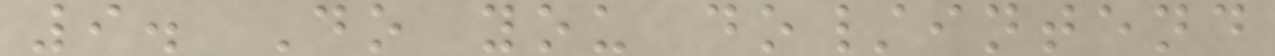9. Do you do/intend
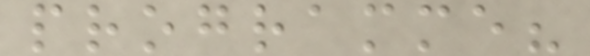programme?
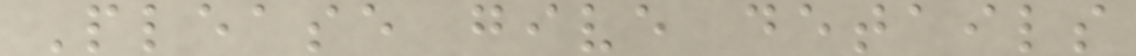Please give details
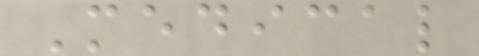Medical
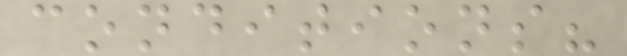conditions?
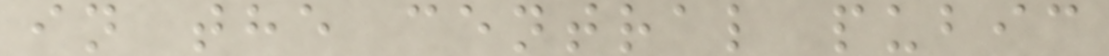in the central pubic
